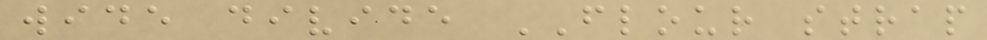wide divide FLOUR strap
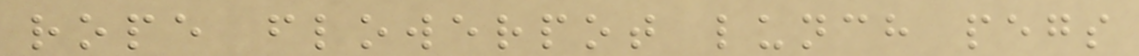rope flowerpot lunch pegs
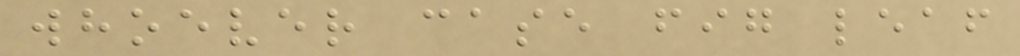whoever case fig leaf
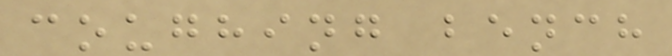coughing bench
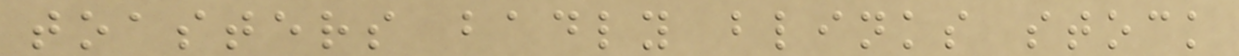toasters badly blinks stock
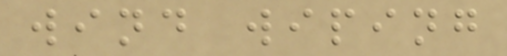wind wiping
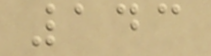143
